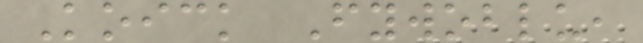Koick Fywoblu,
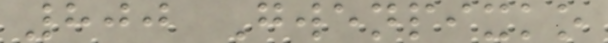800 Gwenpixko
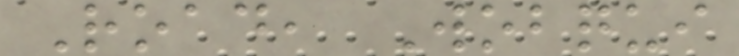Road, Wobqui
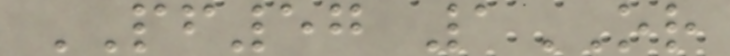PF57 1OR
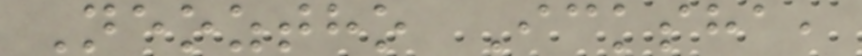Neoztho Icksha,
